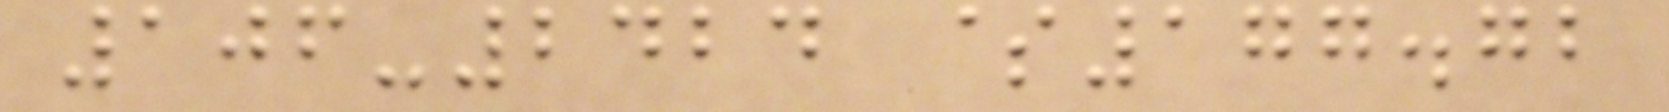106-2424 $177.72
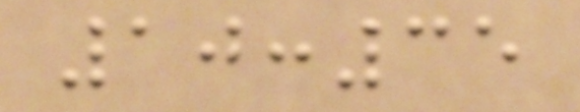10:35
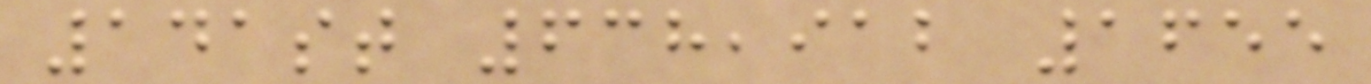141st 638,912 1655
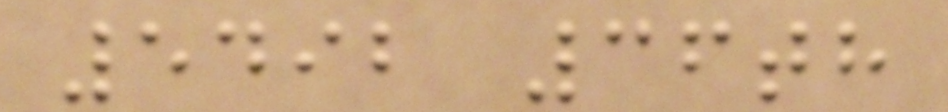5492 36th
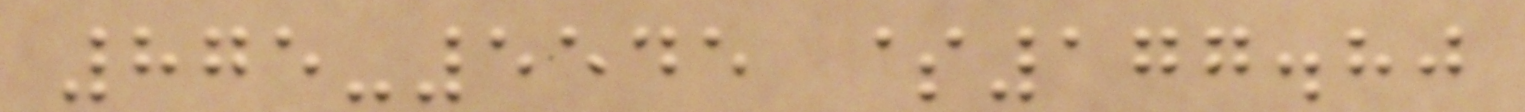875-5545 $177.80
